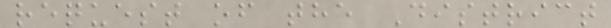request of the District
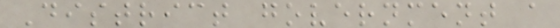District government a
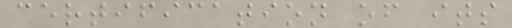certification of its
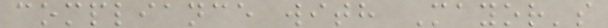compliance with Mayor's
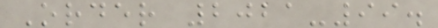Order 2021-99.
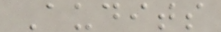Audits
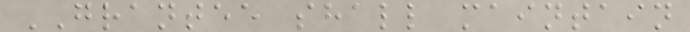GRANTEE shall maintain
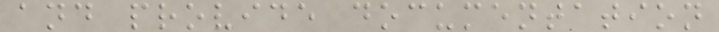and provide documentation
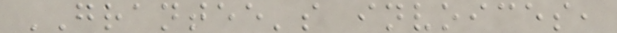GRANTEE's invoices,
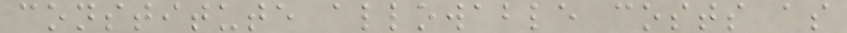constitute allowable costs as
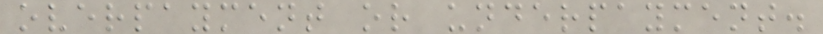overpayment or underpayment.
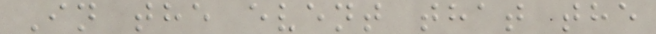In the event that the
